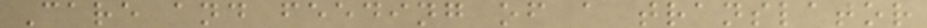Care and feeding of a translator
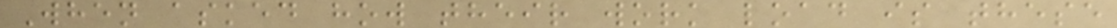When asked how their work load is these
